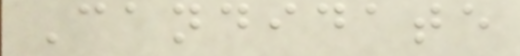Candidate
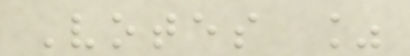Votes %
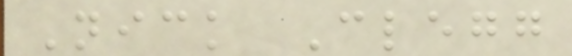Nick Clegg
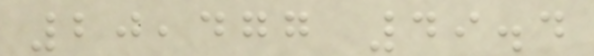20,477 49.4
